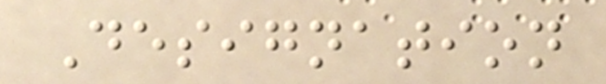Designation
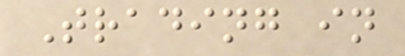Trading in
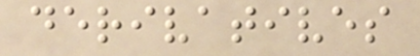derivatives
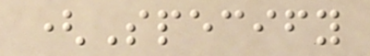(Specify
